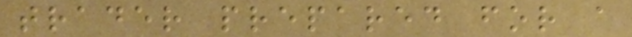trader prepared for a
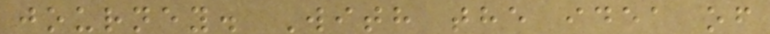journey. With the idea of
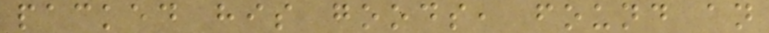packed his goods, found an
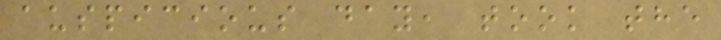auspicious day, took the
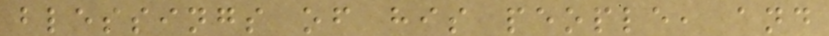blessings of his people, and
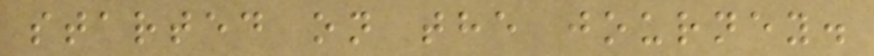started on the journey.
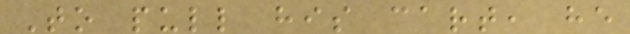To pull his cart, he
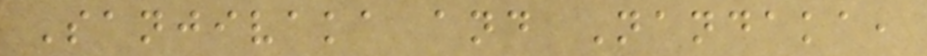Sanjivaka and Nandaka,
